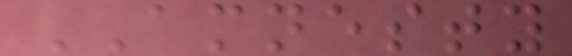AMNESTY
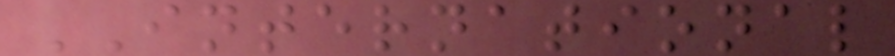INTERNATIONAL
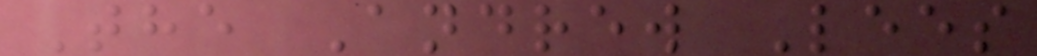The Andrew Lees
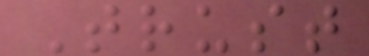Trust
